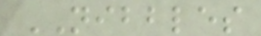NIBBLES
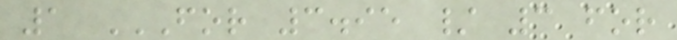1 FOR 3.95 / 3 FOR
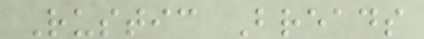Rustic Breads
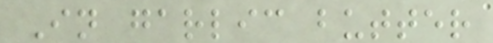In garlic butter
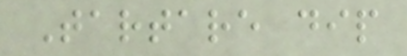Tartare dip
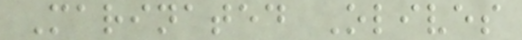Marinated Olives
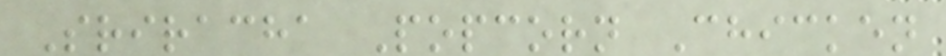Sriracha Popcorn Chicken
